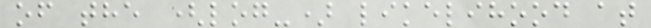of the (log-) likelihood at
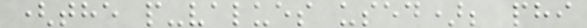(the p-values used); phi
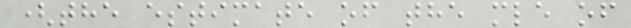(the estimate of the mle of
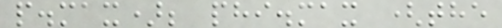p.max); phi.max (the
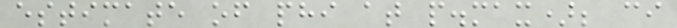estimate of phi at p.max); ci
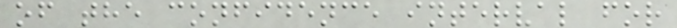of the confidence interval for
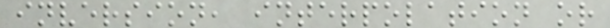inversion, interpolation or
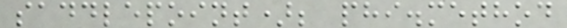saddlepoint); phi.method
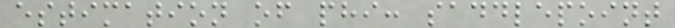estimation of phi: saddlepoint
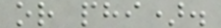or phi).
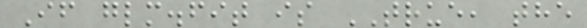If glm.fit is TRUE, the
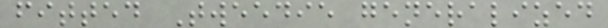fitted Tweedie generalized
